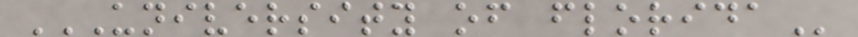UNIVERSITY OF FLORIDA
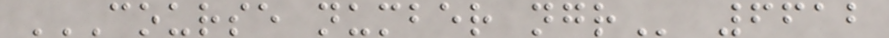COURSE NUMBER NGR 6612
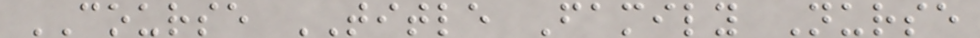COURSE TITLE Family Nurse
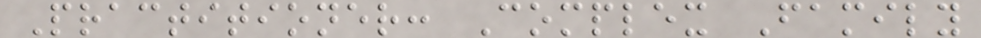Practitioner: Complex Family
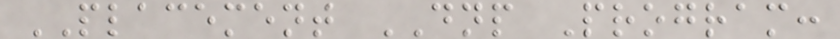PLACEMENT DNP Program:
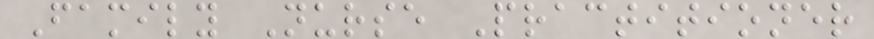Family Nurse Practitioner
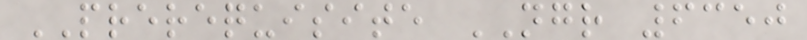PREREQUISITE NGR 6350
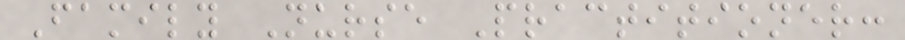Family Nurse Practitioner:
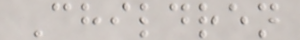Children
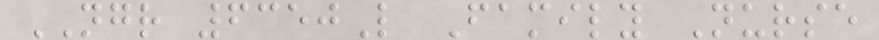NGR 6350L Family Nurse
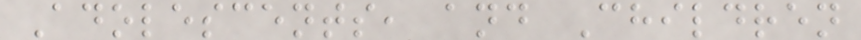Adolescents, and Children
